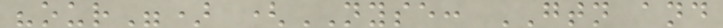"our") (NYSE: GTN and
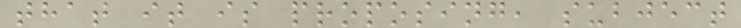that it is proposing, subject
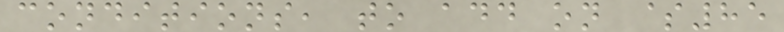conditions, to add on $85
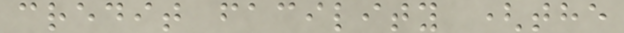credit facility (the
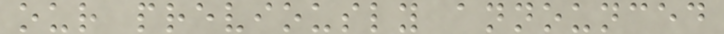our previously announced
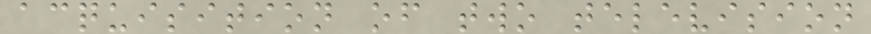acquisition of two television
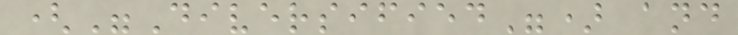("Diversified") and
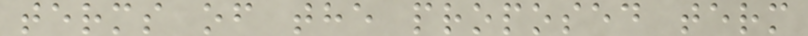terms of the proposed term
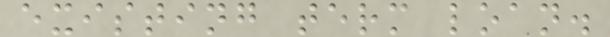existing term loan.
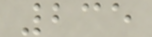235
